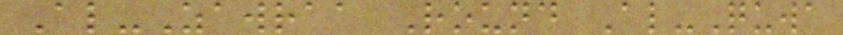Al-Zawraa Round Al-Quwa
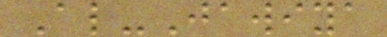Al-Jawiya
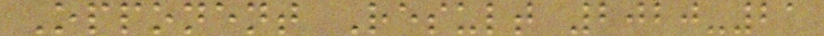Opponent Result 2020-21
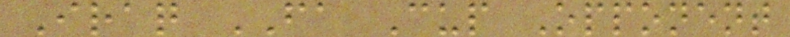Iraq FA Cup Opponent
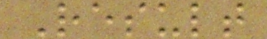Result
